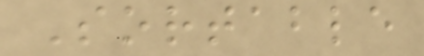Sortable
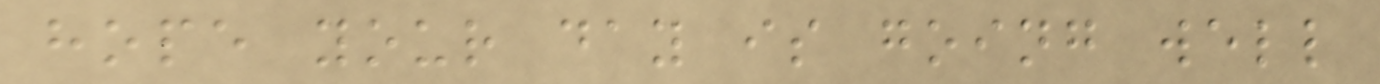hope your day is going well
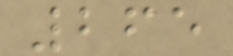265
